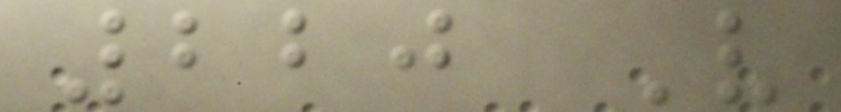220 V
